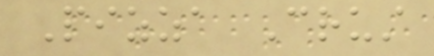Pizza Crust
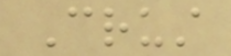Crust
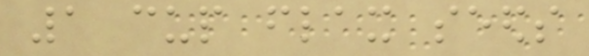1 cup flax seeds
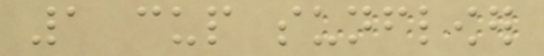1 cup sunflower
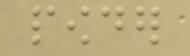powder
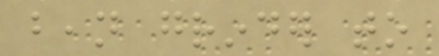bean grinder to
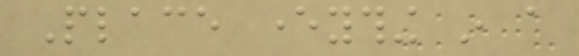Place everything in a
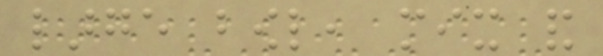large bowl, mix and
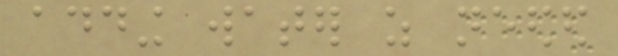adding water as needed
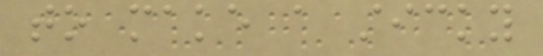to make a sticky
